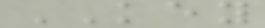KEY
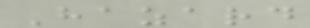Hazard
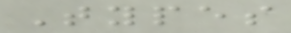Types
